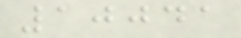10041
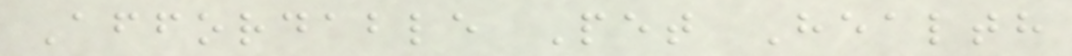Affordable Pet Health
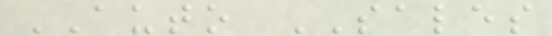AUTO SALES
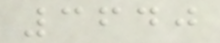3640
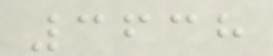3638
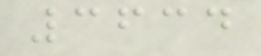3634
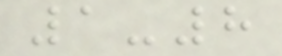1-8
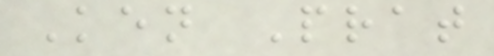Ken Prat
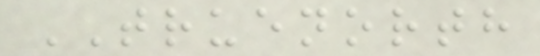TRUENORTH
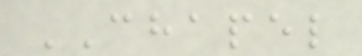CHAPEL
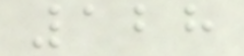128
